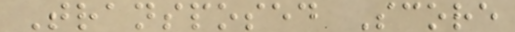Transposed Score
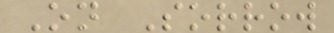On Sorrow
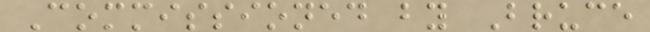Commissioned by Bruce
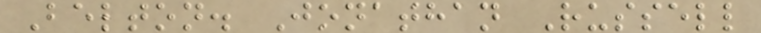Belton. Jonathan Russell
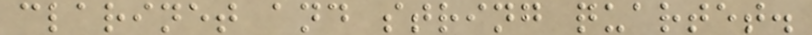clarinet and string quartet.
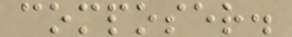composer.
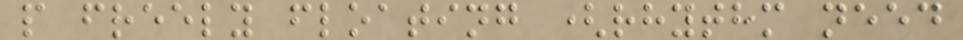p freely floating (rhythm need
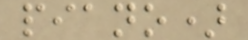piano)
